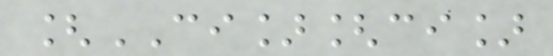[CI][ci]
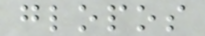glopos
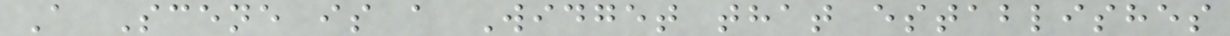A Scene is a Widget that establishes
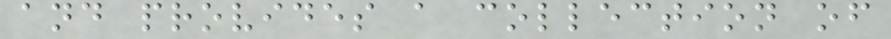and provides a collection of
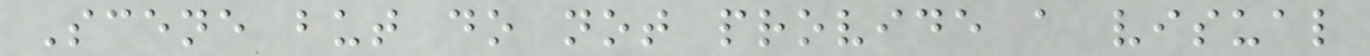Scene but do not provide a visual
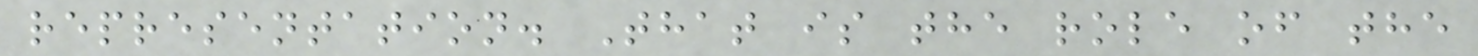representation. That is the role of the
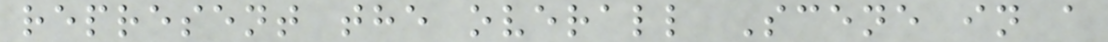represent the overall Scene in a
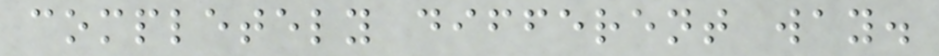completely different way.
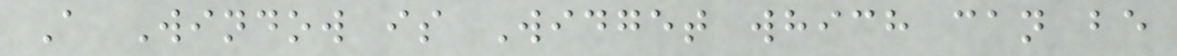A Window is Widget which can be
